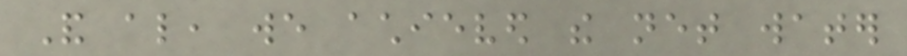And also, we achieved the net water
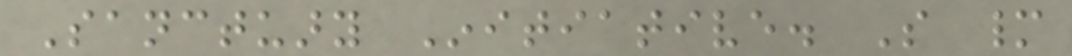Sanctuary Initiative. So many
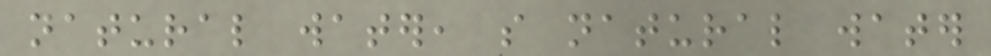natural water, so natural water
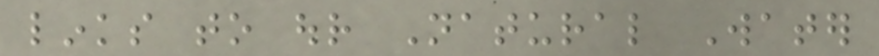links to our Natural Water
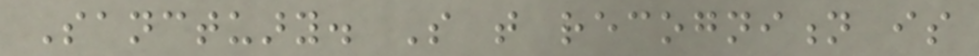Sanctuary. So that recognition is
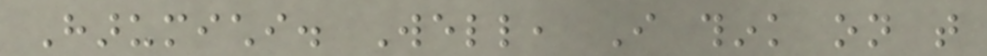Harumichi. Well, I think on that
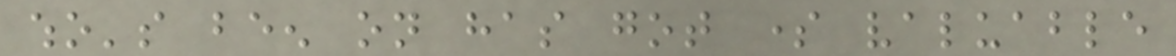who's been on has got some valuable
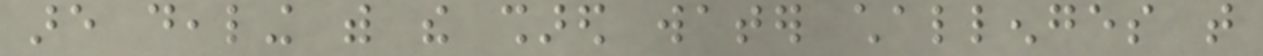are dealing with the shared water challenges that
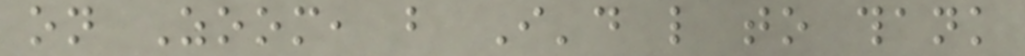on Zoom, but I'd like to thank
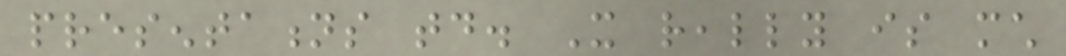presentations today. It really is much
